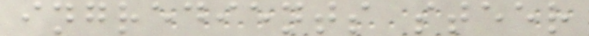ingredients steer
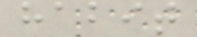habit
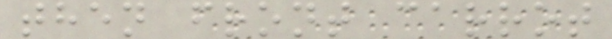then front carrot
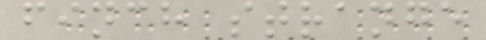finch strange
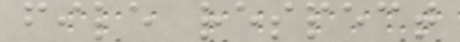file respect
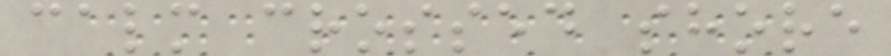calm crossed shore
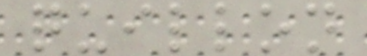quillon
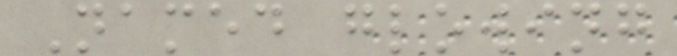Named glowing
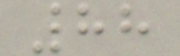88
